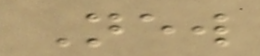New
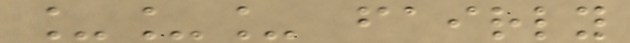___ fairly
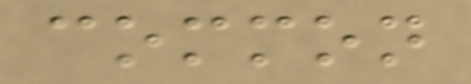common
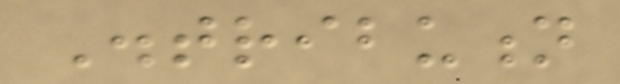Distribution
